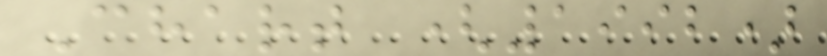Chart (1992)
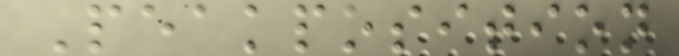Peakposition
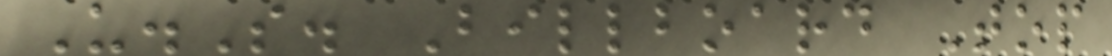U.S. Billboard Top
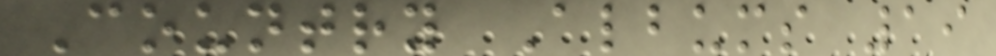Country Albums 19
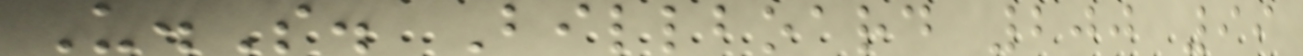U.S. Billboard 200 99
